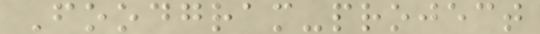Foodgram-project
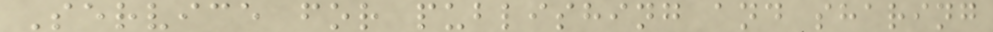Service for publishing and sharing
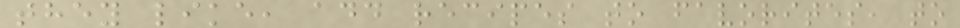they like, add recipes to favorites, to
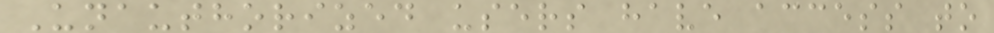Unauthorized users have access to
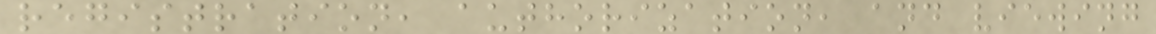registration, authorization, and viewing
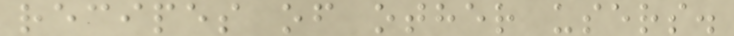recipes of other users.
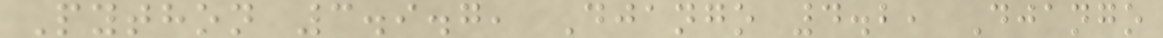Python 3.9.7, Django 4.2, Django
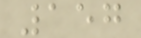157
